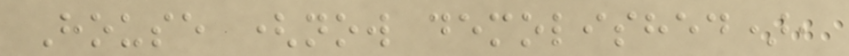House (now demolished),
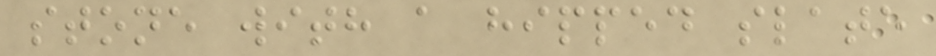stone with a hipped slate
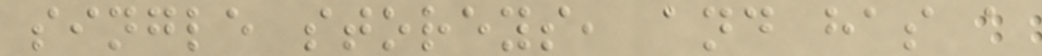single storeys, and has a
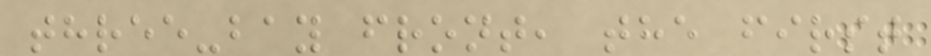three-bay front, the first
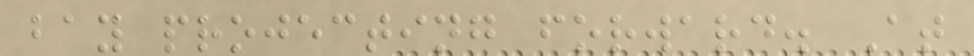bay projecting forward. At
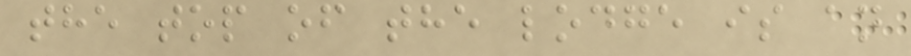the top of the lodge is an
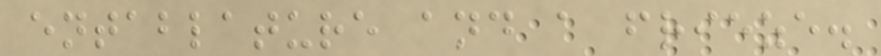entablature and a frieze.
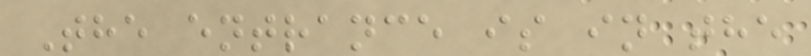The entrance is in the
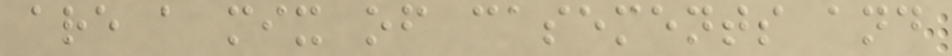are a mix of casements and
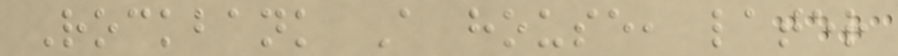Rockbank A house, later
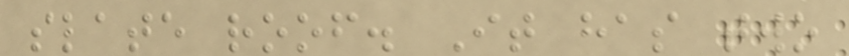slate roof. It has two
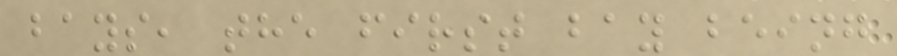bays, the first bay being
